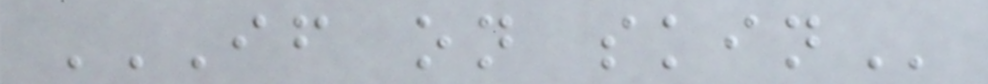IF ON SKIN
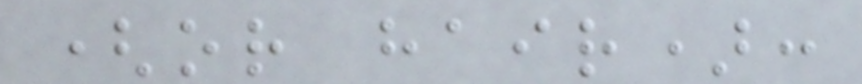(or hair):
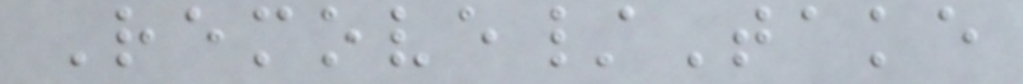Remove/Take
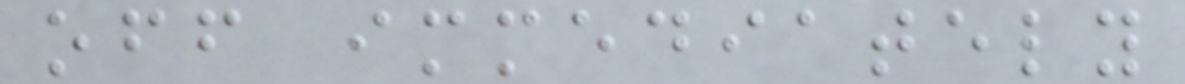off immediately
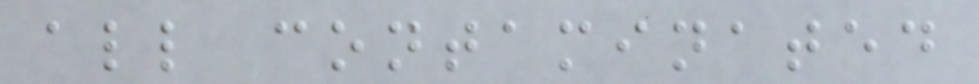all contaminated
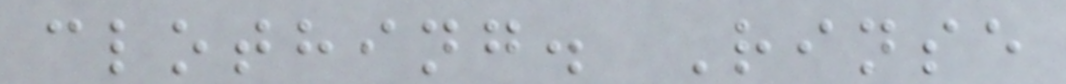clothing. Rinse
